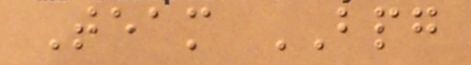Team BPG
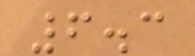6.3
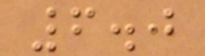6.0
